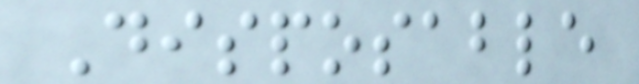Disposable
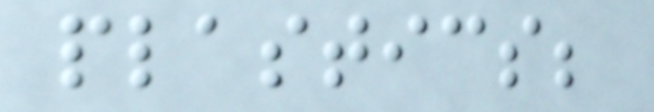plastics;
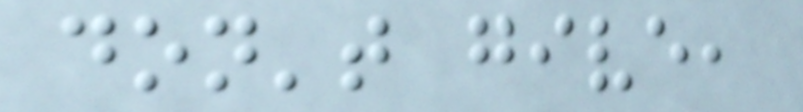don't give,
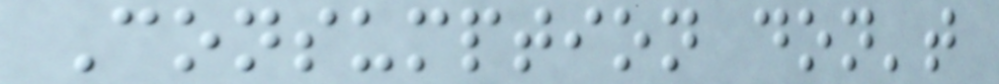Consumption don't
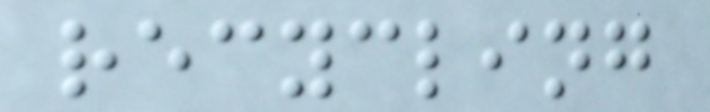recycling
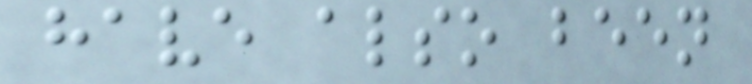have also been
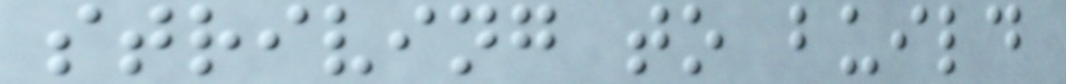striving to build
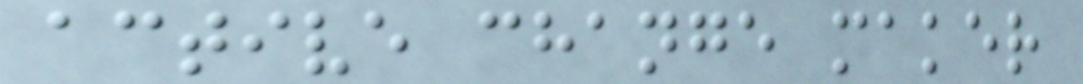active change maker
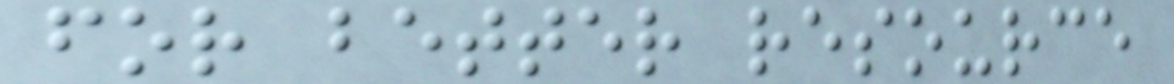for better resource
